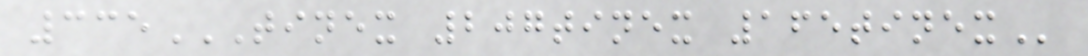335TINEX 207TINEX 165TINEX
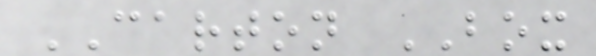CARTON BOX
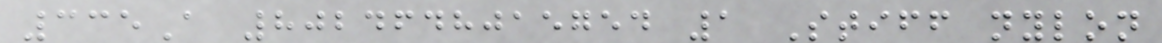335A 8024648015754 1 Stiff nylon
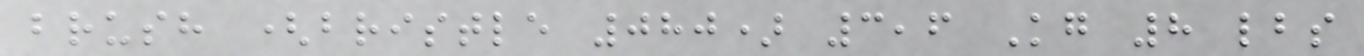brush (bristle 080) 3,6 Kg 8 lbs
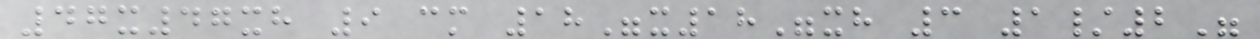47x47xh 9 cm 18"x18"xh 3 1/2"
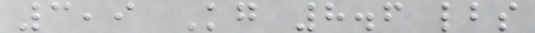3,9 Kg 8.6 lbs
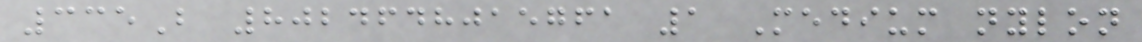335B 8024648015761 1 Medium nylon
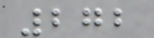272
